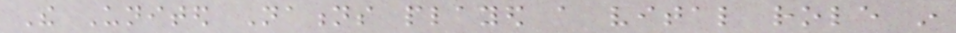The United Nations played a vital role in
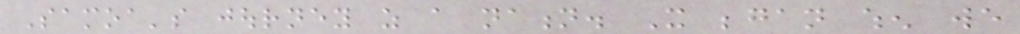Samoa's journey as a nation. It began when we
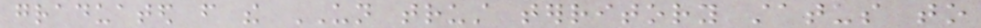graduated from the UN trust territory status to
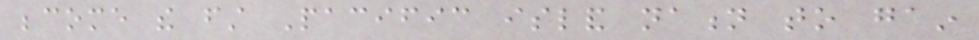become the first Pacific island nation to gain
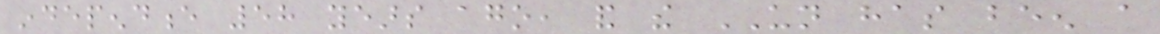independence 58 years ago, and the UN has been a
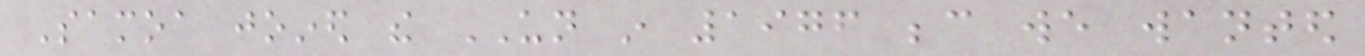Samoa joined the UN in 1976 because we wanted
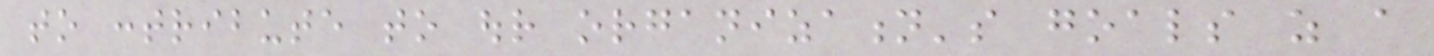to contribute to our organization's goals as a
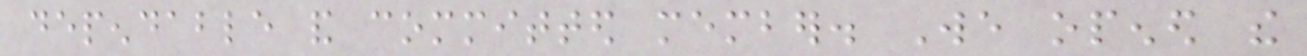dependable and committed member. We opened the
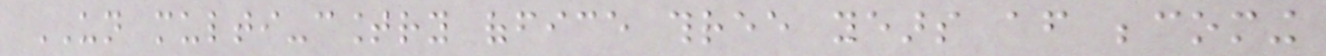UN multi-country office three years after becoming
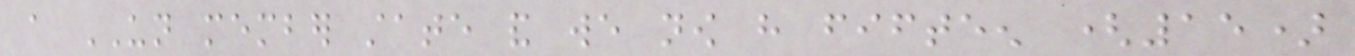a UN member state and we now have fifteen (15)
